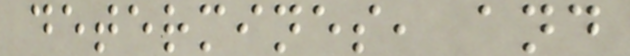determines, and
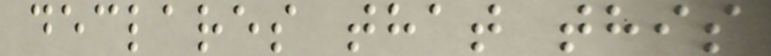declares that this
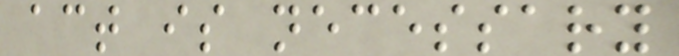act is necessary
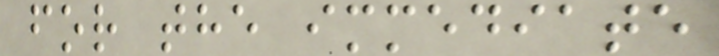for the immediate
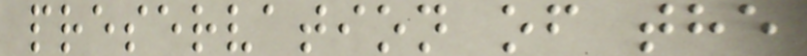preservation of the
